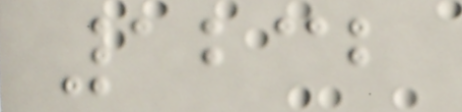1232
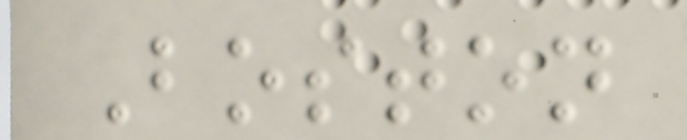Boston
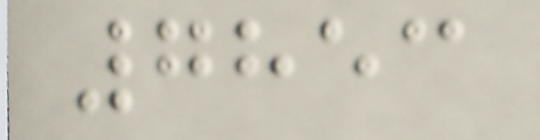7853
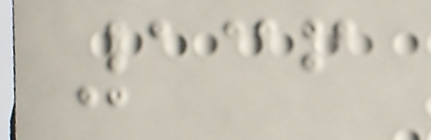136
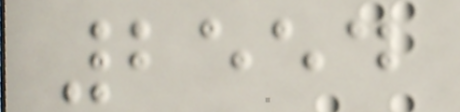2554
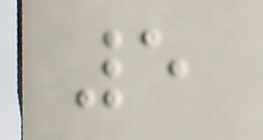5
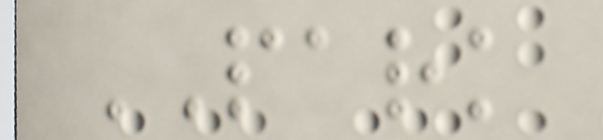PARK
